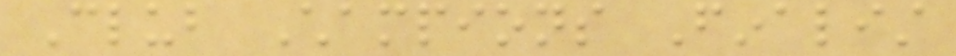Club Champions Finalist
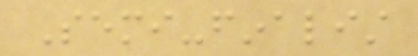Semi-finalist
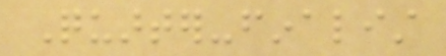Quarter-finalist
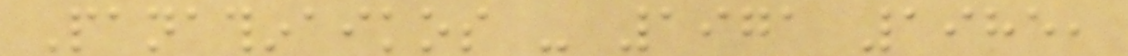Panathinaikos - 1971 1985,
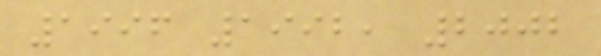1996 1992, 2002
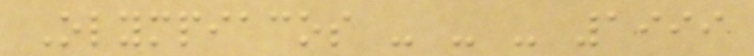Olympiacos - - - 1999
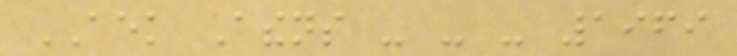AEK Athens - - - 1969
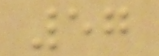57
